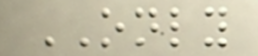ONLY
